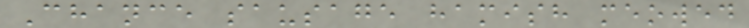Chance sausage hamish meowed
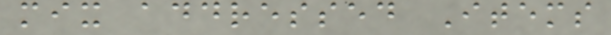mix addressed Items
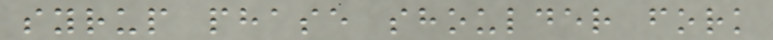syrup phase shoulder fork
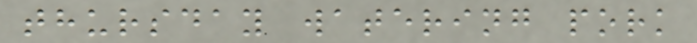thursday watering pork
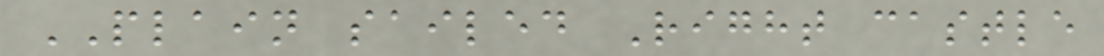PLAIN sailed Right castle
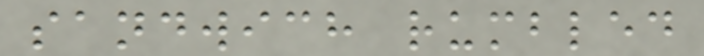sandwich rumbled
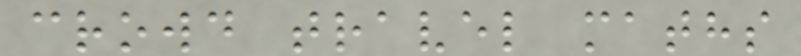crowd travel maths
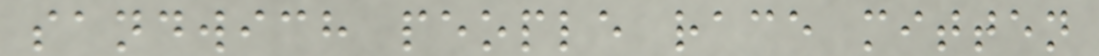sandwich people race mitten
